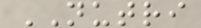NUTRI
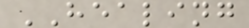HEALING
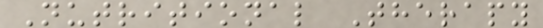Nutritional Therapy
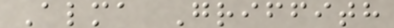Alma Griffith
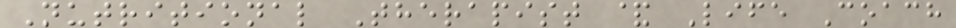Nutritional Therapist & Life Coach
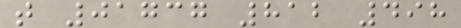t 01737 812 498
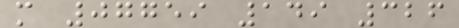m 07759 149 326
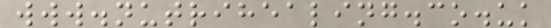www.nutrihealing.co.uk
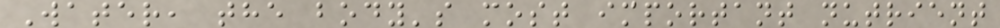Water, the body's most important nutrient
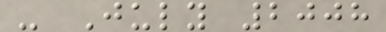- July 2008
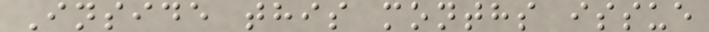Inside this months issue
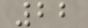22
